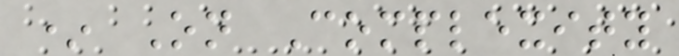* On Complexity
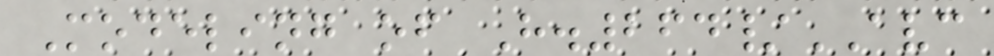Modeling of H.264/AVC
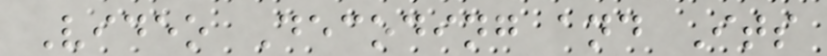Video Decoding and Its
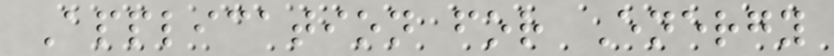Application for Energy
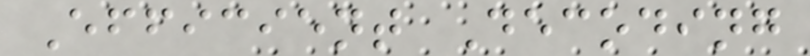Efficient Decoding
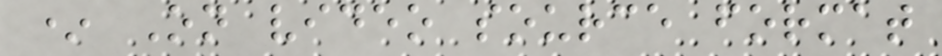* On video source format
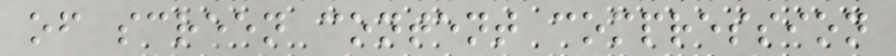of screen content compression
